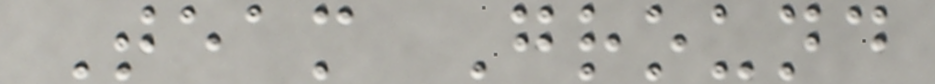Team Ground
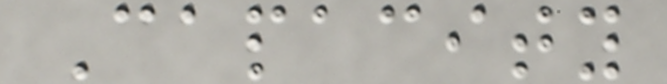Capacity
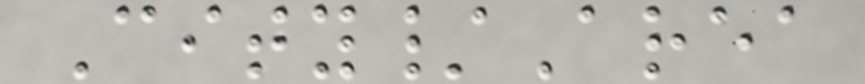City/Area
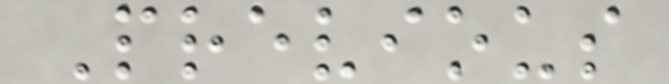Previous
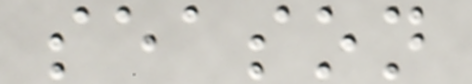season
